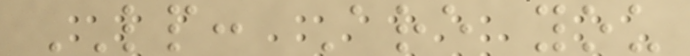LP: Are you
